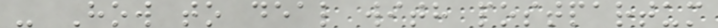- How to deal with postpartum
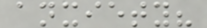anxiety?
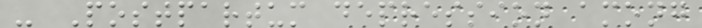- Postpartum depression among
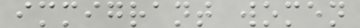immigrant women
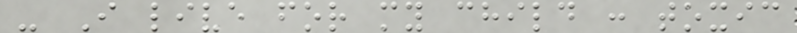- I live for my child : toxic
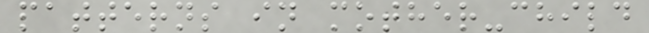patterns in mother-child
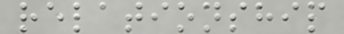relationship
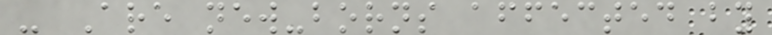- Are new-borns affected by
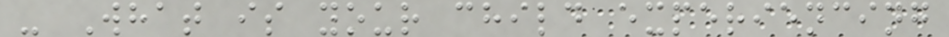- What is your child experiencing
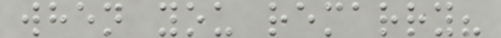when you remarry?
